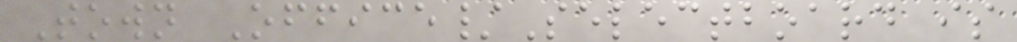Town Office/Selectboard is
